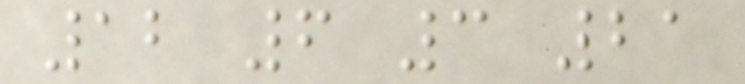12 6 3 21
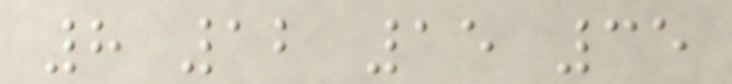8 12 15 35
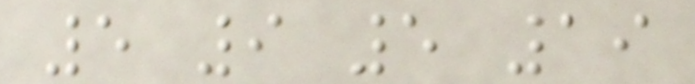5 9 5 19
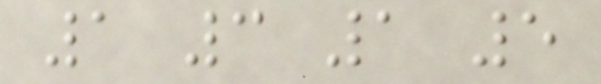1 3 1 5
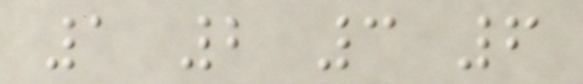1 2 3 6
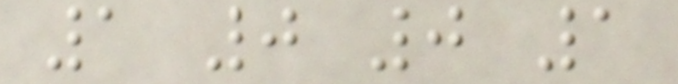1 0 0 1
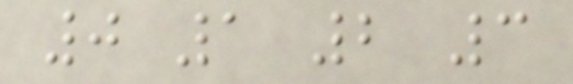0 1 2 3
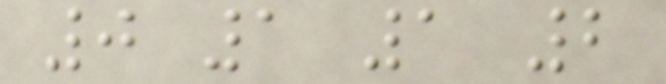0 1 1 2
